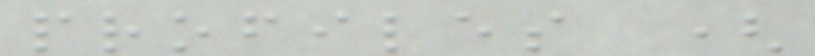profiles (
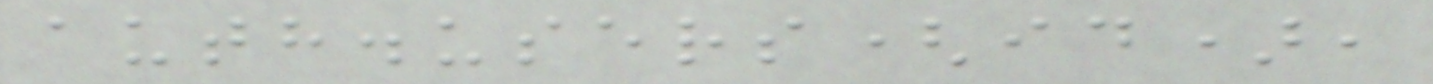auth.users(id),
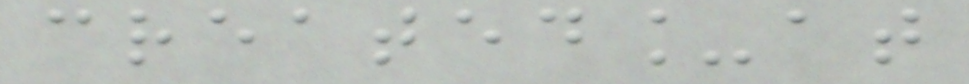created_at
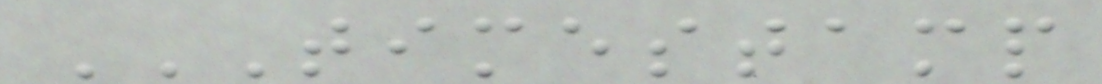TIMESTAMP
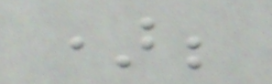);
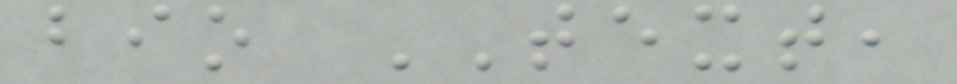bio TEXT,
